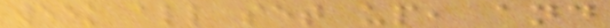week all set up, and
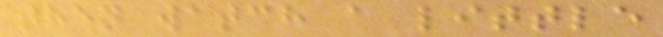then watch a little
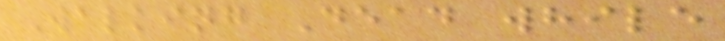Walking Dead while
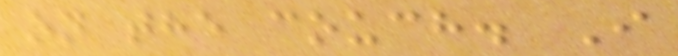on the couch. I
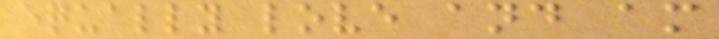equally love and am
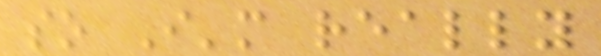so I'm really
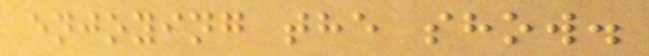enjoying the show.
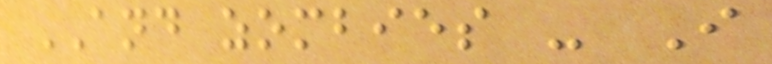AND zombies - I
